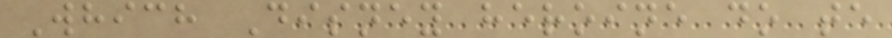Which Disney heroine do te
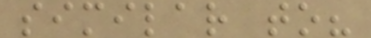similar to?
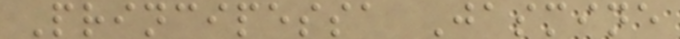Principessa Jasmine
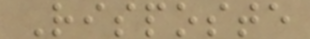Risposte
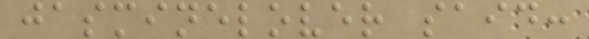jasminelover said:
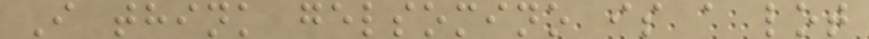I think gelsomino is a lot
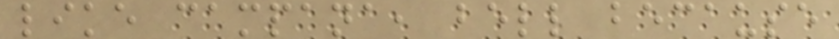like campana, bell because
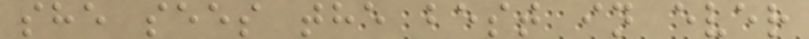she sees the best in ever
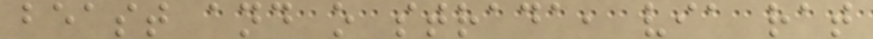beast and o strada, via rat
